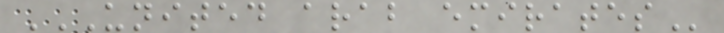UNITED ARAB EMIRATES
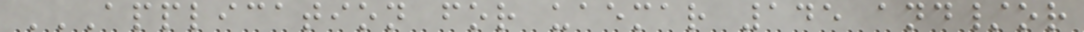APPLICATION FOR UAEMAR 145 AND/OR
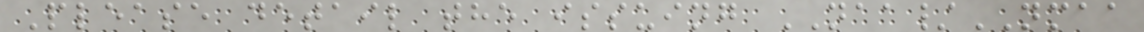Please detail the issuing NAA/NMAA
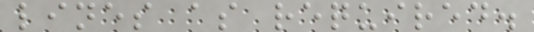lines as required.
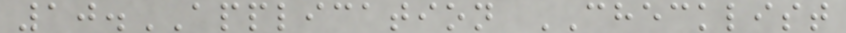10.APPLICATION CHECKLIST
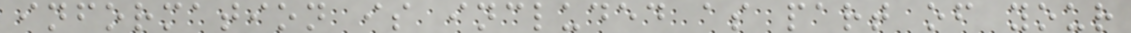information is included as part of your
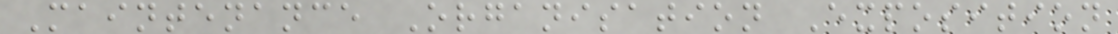Maintenance Organisation Exposition
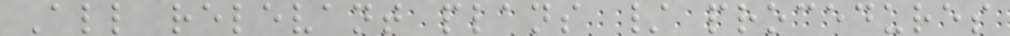All relevant plans / procedures
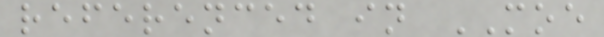referenced in MOE
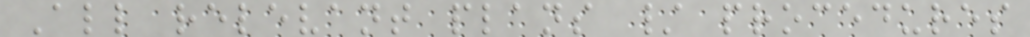All relevant plans / procedures
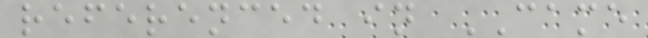referenced in CAME
